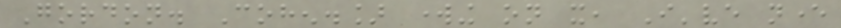Gordon. Cohen.] working on it, I've never
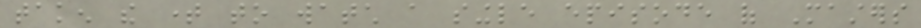taken the time to watch a single episode of Masters
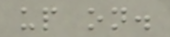up on.
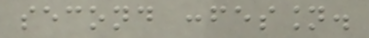second confession.
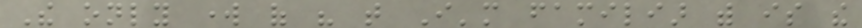The only work of his that I'm familiar with is the
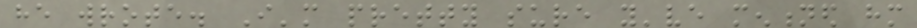he wrote. I'm pretty sure you've mentioned him
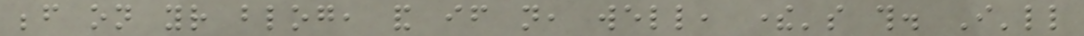before on your blog, and if not, well, there's this. I'll
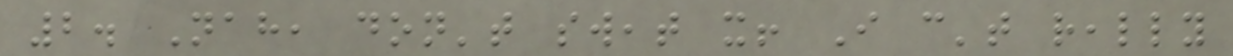2. Nah, don't sweat it! I can't really
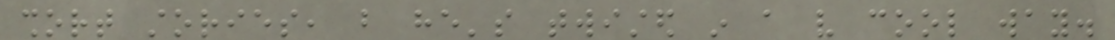short stories, but he's twisted in a very cool way.
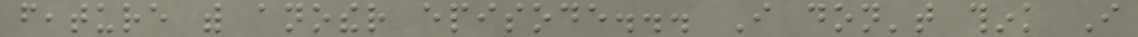feature with another episode... I don't think I
